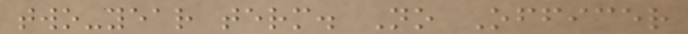two-year term. No Officer
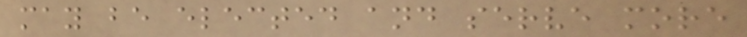may be elected and serve more
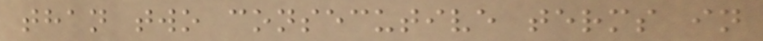than two consecutive terms in
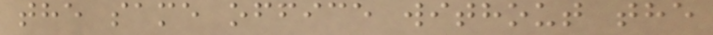the same office without the
